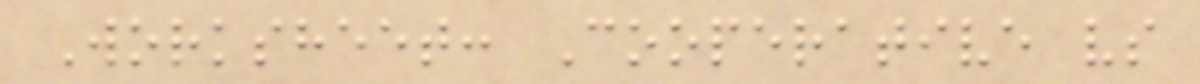Worksheet: Cooperative vs
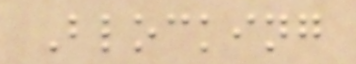Blocking
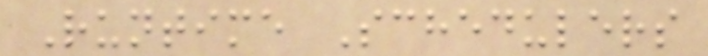Runtime Schedulers
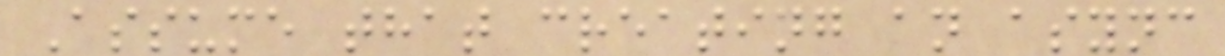Assume that creating an async
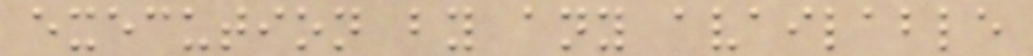execution by any available
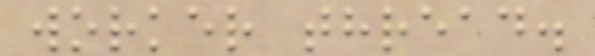worker thread.
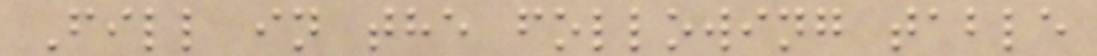Fill in the following table
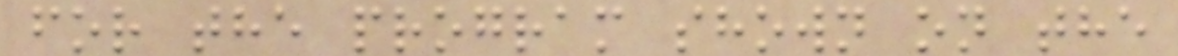for the program shown on the
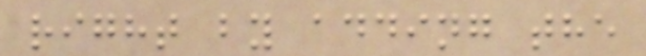right by adding the
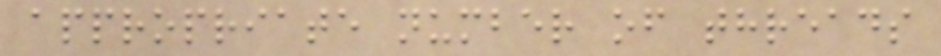appropriate number of threads
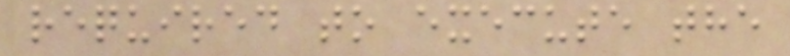required to execute the
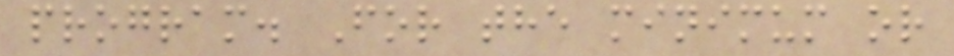program. For the minimum or
